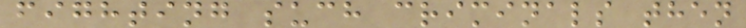fighting such criminals then
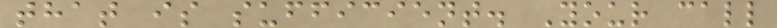that is sufficient. Your call
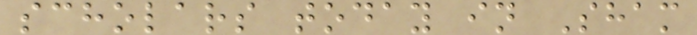scholars today in Sham
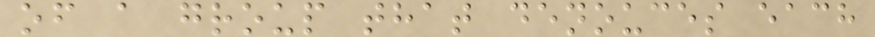of a group that denouces each
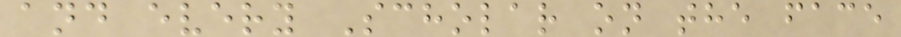and every Scholar on the face
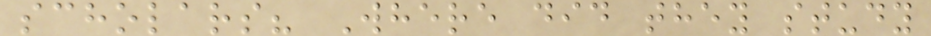scholars? Where did they study
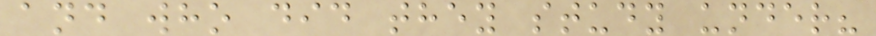and who did they study under?
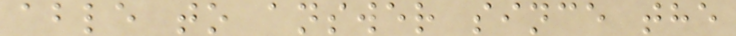able to answer since the
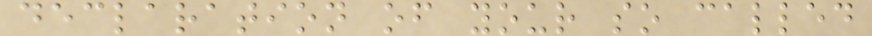declaration of your so called
